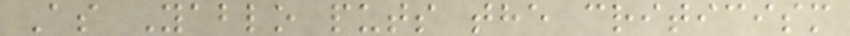As Yablo puts the criticism
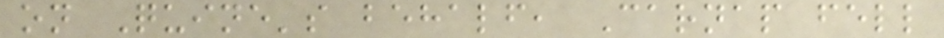on Quine's behalf, Carnap fell
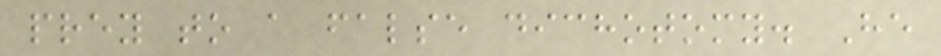prey to a false dichotomy. He
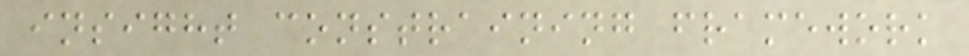insight constraining framework
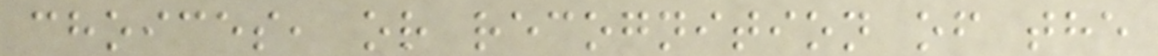choices, or recognition of the
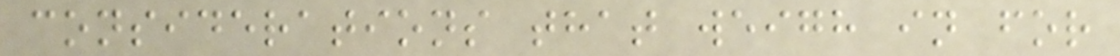considerations that weigh in for
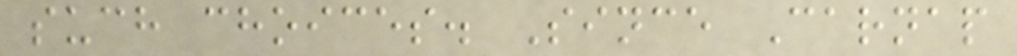such choices. Since Carnap
